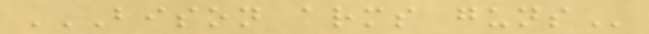BISON ARMS GUNS
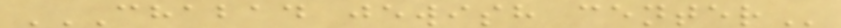CHABAD JEWISH CENTER
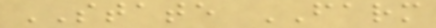STATE FARM
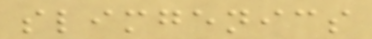slimgenics
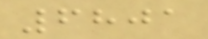6801
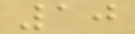10
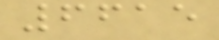6615
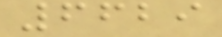6629
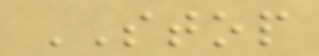STOP
